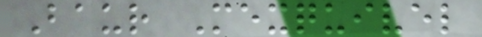Baur Mexquivel
